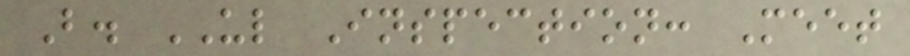B. UL Inspection: Meet
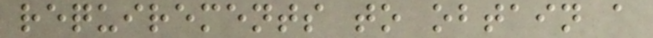requirements to obtain a
